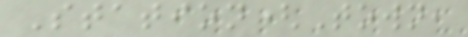Station(Town,
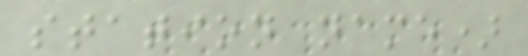station name)
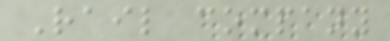Rail company
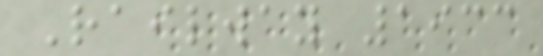Railway 1933
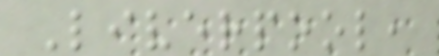Liverpool,
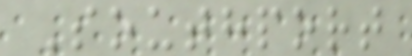Southport
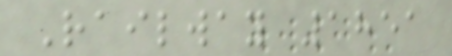Railway 1851
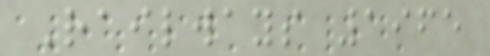Railways 1965
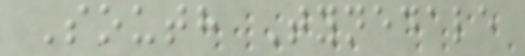South Tynedale
